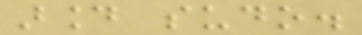around sudo.
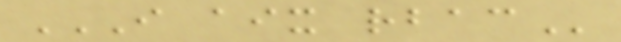I AIX RBAC
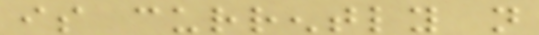is currently not
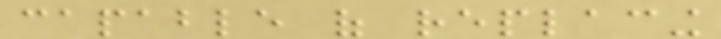capable of replacing
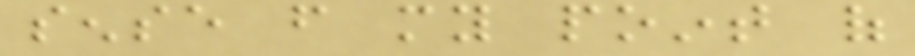sense from my point of
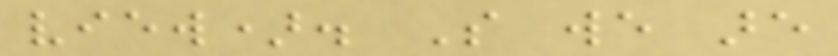view). So we are
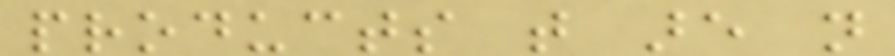products that are not
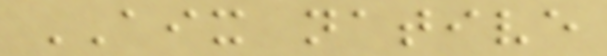AIX native
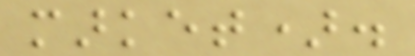market).
